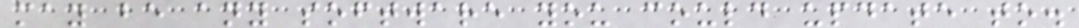may be any software you could update to.
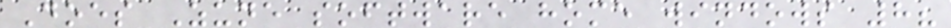Does Zune software home windows 8?
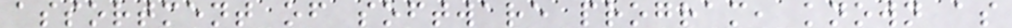assortment of software program, known as
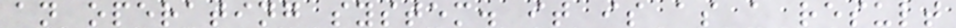an operating system. it is as a result
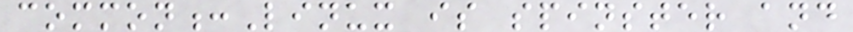common:Linux is spinster and
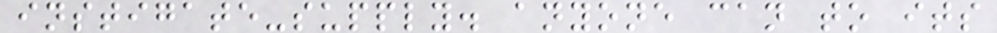instigate-supply. anyone can to its
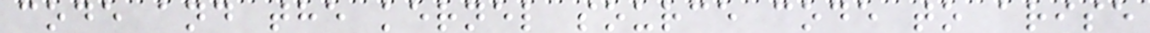code and the kernel source code to arise
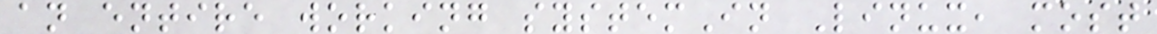an entire working systemIn Linux, most
